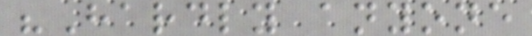"Hardly anyone
